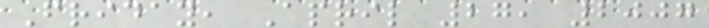Friday, April 27, 2007
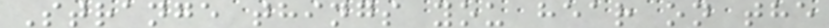Strange things you hear on the
